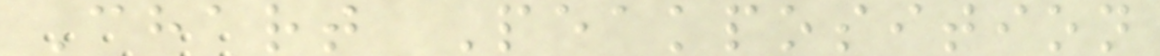Chart Peakposition
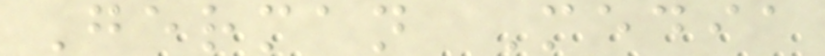German Media
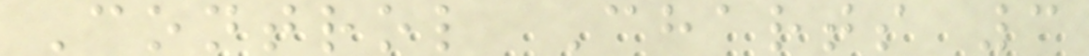Control Charts 3
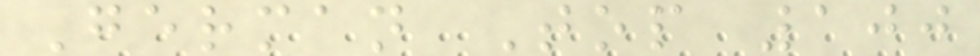German Top 100
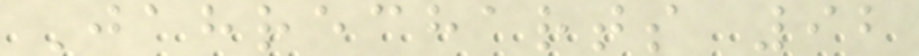Jahrecharts 92
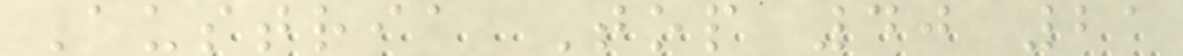Austria Top 40 21
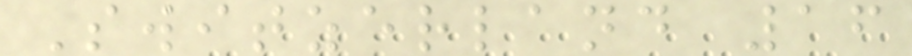Switzerland 16
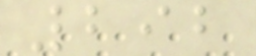292
